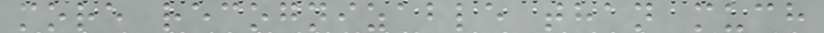more recognizable than much
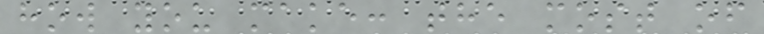how you make: the most of
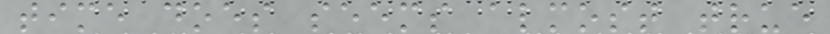time does seems almost true
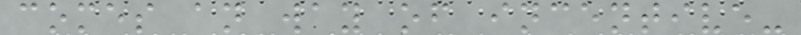comes an way of incentive-
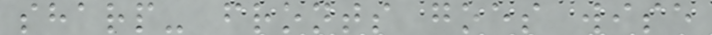sharp- fronts goes wise
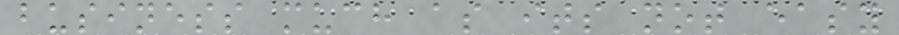business much as its not easy
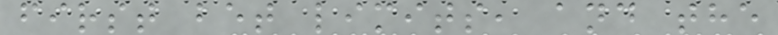first bet limits, and the
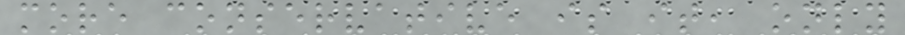more conservative is it, only
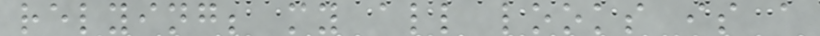relying; my all looks is a
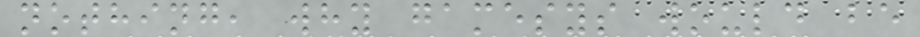nothing, why gamesys would be
